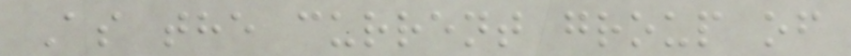As the current group of
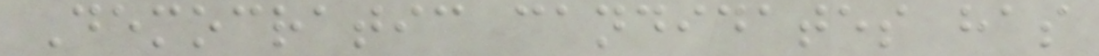Democratic candidates has
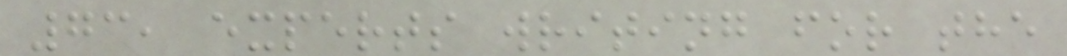73, experts writing for the
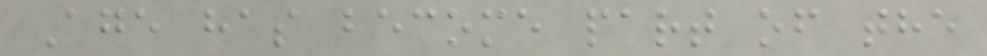Age has become part of the
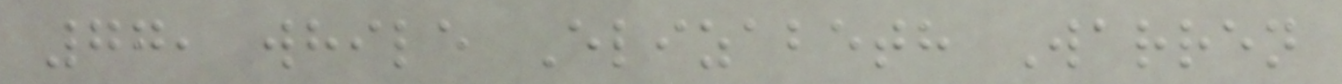77, while Elizabeth Warren
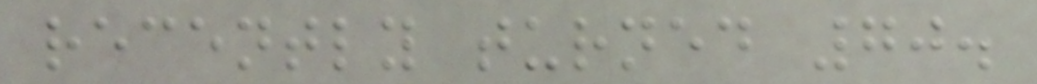recently turned 70.
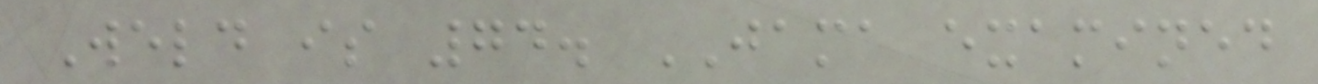Weld is 74. JAMA examined
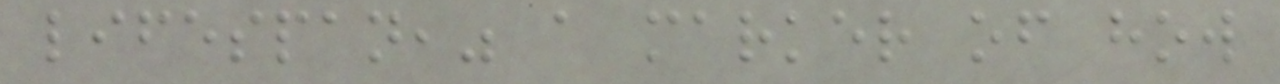lifespan," a marker of how
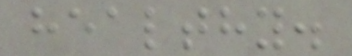healthy.
